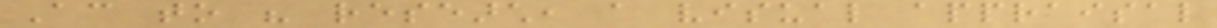According to his research, a visual appraisal
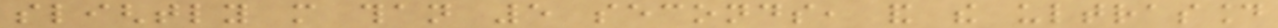slightly more than 5 seconds, and the ultrasound
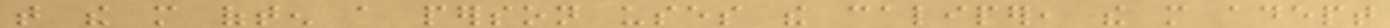that the more often a person uses the caliper, the more adept
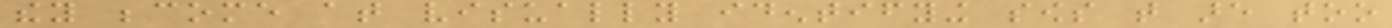they become at visually identifying sows that are too
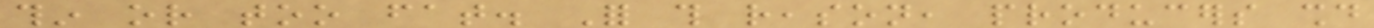thin or too fat. For this reason, producers should
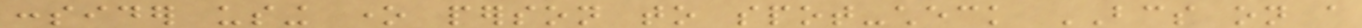consider using one person to spot-check BCS on a
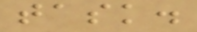task.
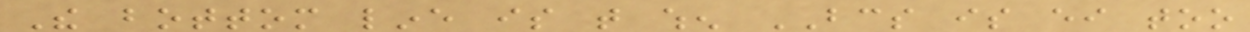The bottom line is that when BCS is either too
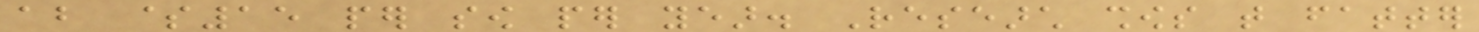about $15 per sow per year. Research shows that fatter
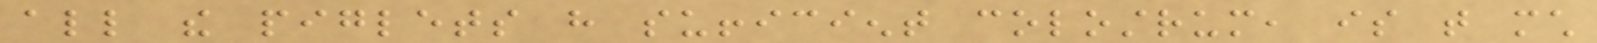all the piglets have sufficient colostrum, is that much
